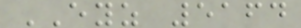EYZ 5164
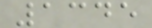1345
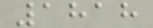1818
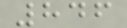846
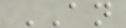AN
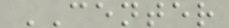CENTER
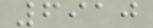6910
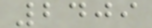2409
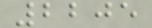2205
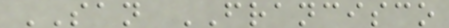SAN FRANCISCO
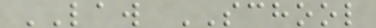LAW SCHOOL
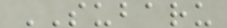SUBARU
